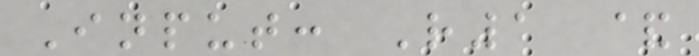Input: R1 &
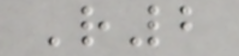R2
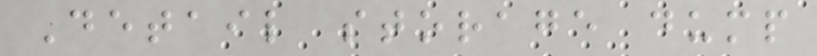Detail storage dump
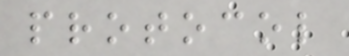protocol
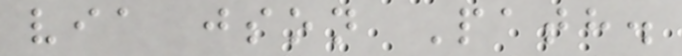via json Path.
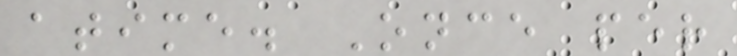atime. Once per
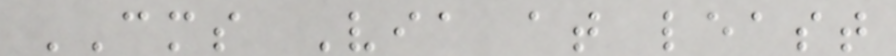CMS Via at least
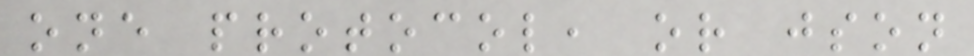one protocol, or json
